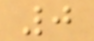0
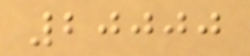20000
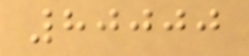80000
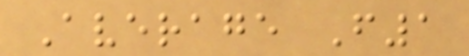Average F1
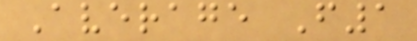Average F1
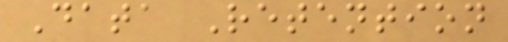Data Retention
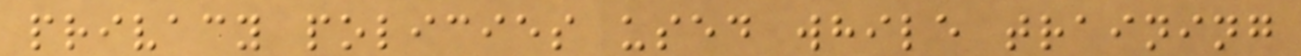privacy policies used while training
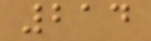214
